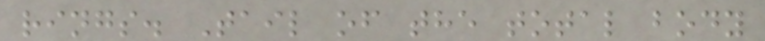rings. Tail of the total body
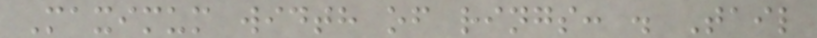Maximum width of rings: . Tail
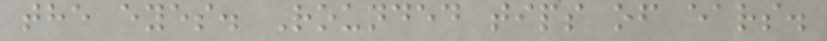the eyes. Rounded tips of ears.
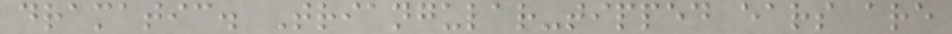dramatic. Triangular-tipped ears are
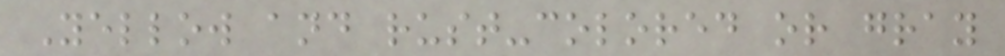Yellow and rust-colored or gray
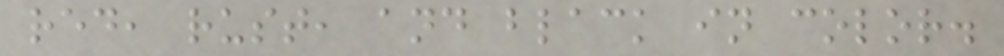red, rust, and black in color.
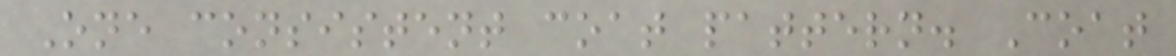One consistent coat pattern. Coat
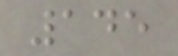145
